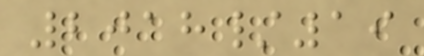2018/19
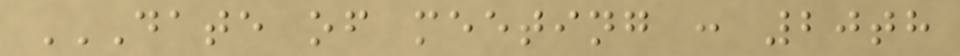DATE OF MEETING : 20TH
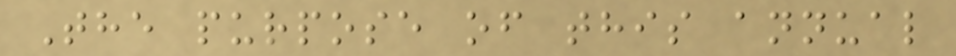The purpose of this annual
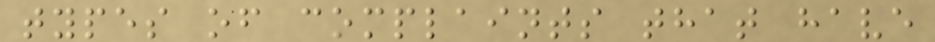types of complaints that have
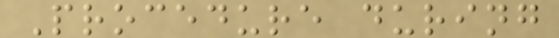Procedure during
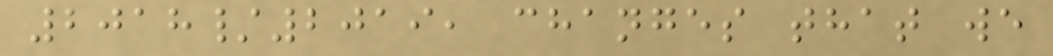2018/2019, changes that we
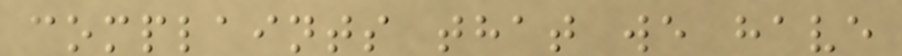complaints that we have
